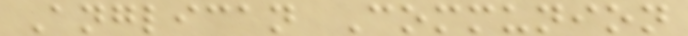Anglican Communion
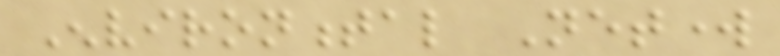Environmental Network
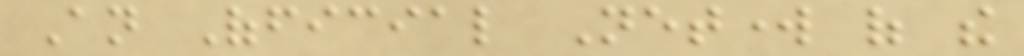An Official Network of the
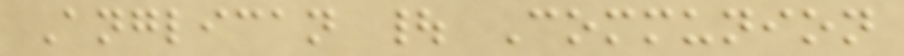Anglican | Communion
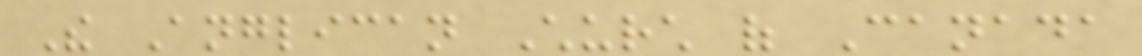The Anglican Church of Canada
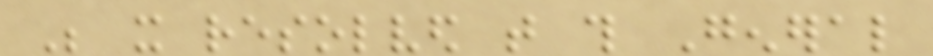Be it resolved that this General
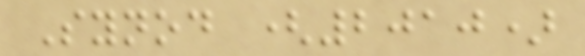Synod (2010)
